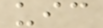uic
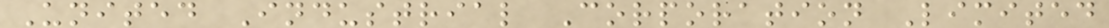United Industrial Corporation Limited
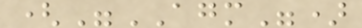("AGM")
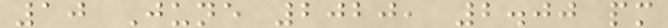10 June 2020, 2.00 pm
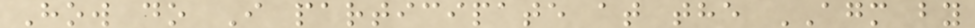How do I participate at the AGM by
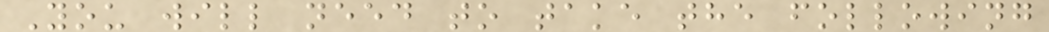You will need to take the following
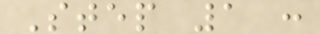Step 1 :
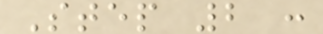Step 2 :
